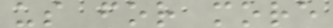us for more
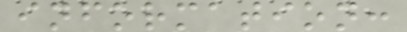information:
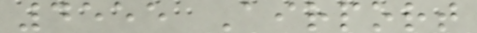4555 Airport
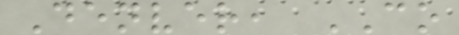Denver, CO
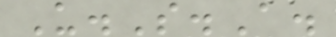U.S.A.
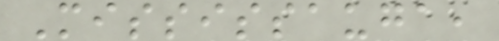Mississauga,
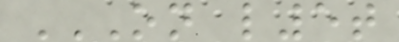ON L5T
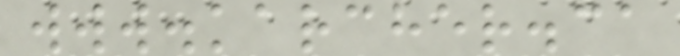www.karcher.ca
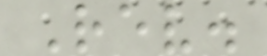Rev.
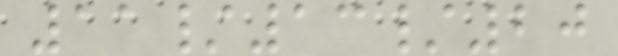11/13/20
